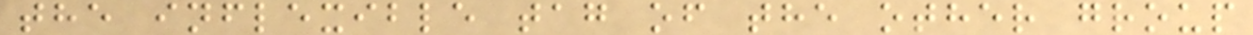the inflexible tag of the other group
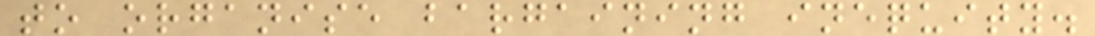to organise bargaining inequity.
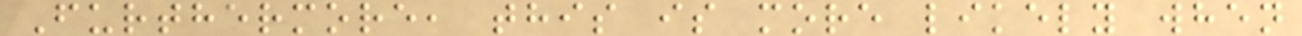Furthermore, this is more likely when
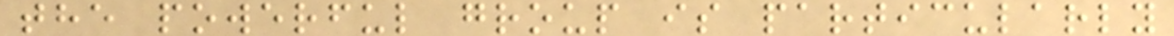the powerful group is particularly
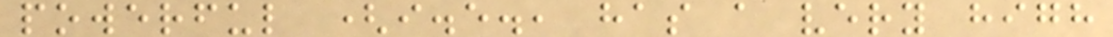powerful (i.e., has a very high
